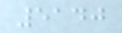5140
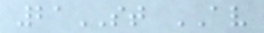21ST AV
